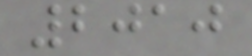2010
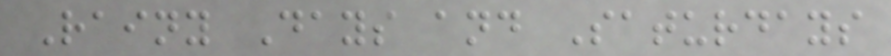Rainy Days and Saturdays
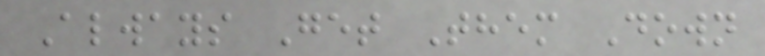Always Get Them Down
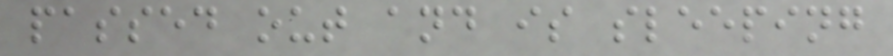passed out and is sleeping
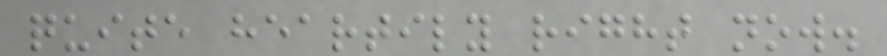quite heartily right now.
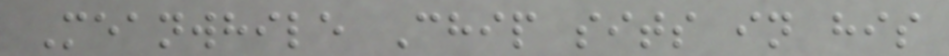Meanwhile Chip sits in his
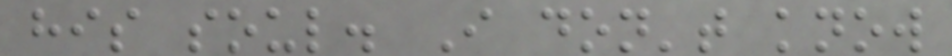his soul. I don't know
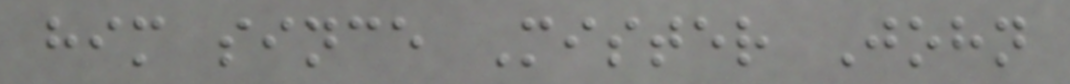him since Mister John
